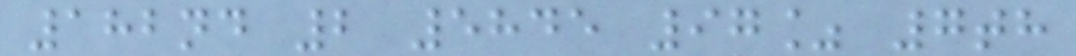182nd 2 5845 97% 7th
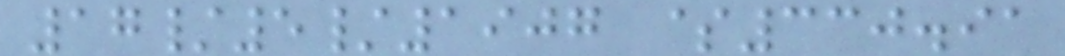17/5/1907 $330.91
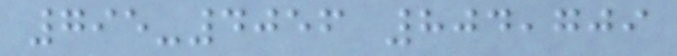795-4056 804,709
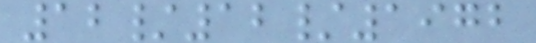12/12/1972
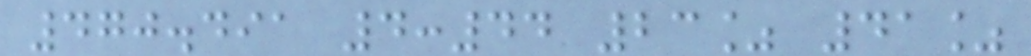470.491 4:44 23% 41%
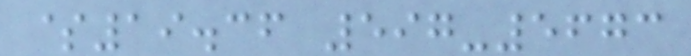$19.36 597-5673
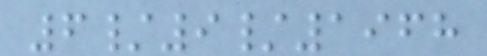6/9/1968
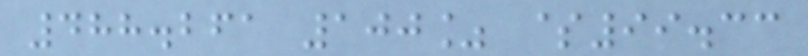488.261 100% $99.33
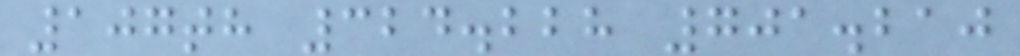107th 324.228 701.210
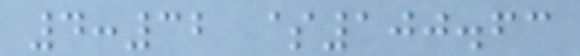4:32 $100.63
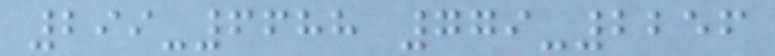299-6688 779-2256
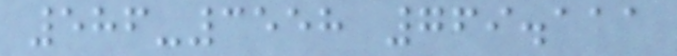586-3558 769.111
